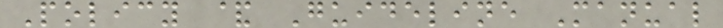Policy & Guideline Manual
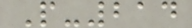P-214
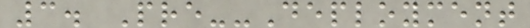3. Pre--Deployment
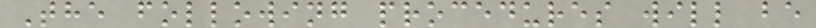The following procedures will be
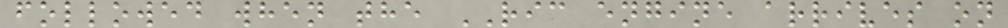followed when the RIC engine arrives on
